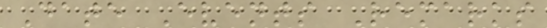Date Events Remarks
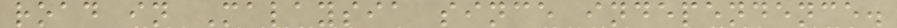road in Malaysia since independence.
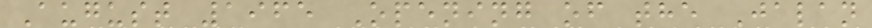August 1965 Opening of the Jalan
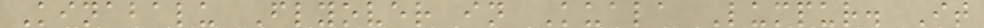Kinabalu Flyover in Kuala Lumpur. It
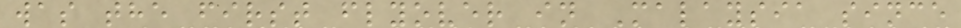was the first flyover in Malaysia since
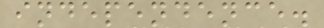independence.
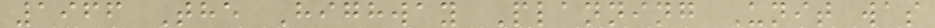1966 The Highway Planning Unit was
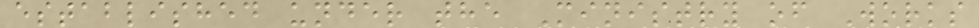established under the Ministry of Works
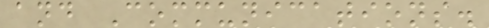and Communications.
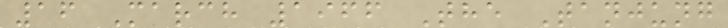16 March 1966 The Tanjung
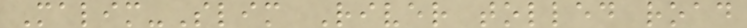Malim-Slim River tolled road
